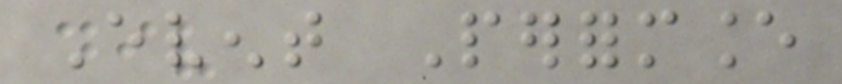Event Performance
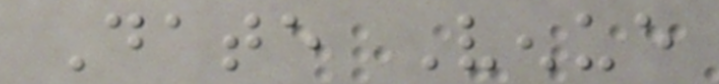Date Venue
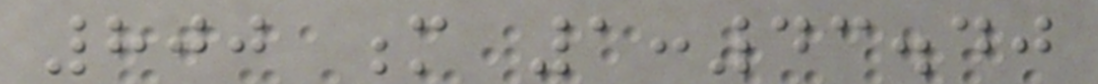800 m 1:43.40
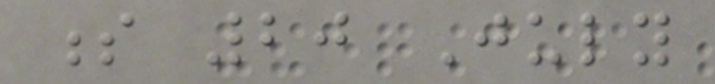s 20 July
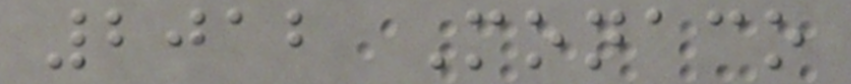2012 Monaco
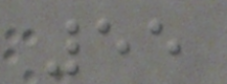55
